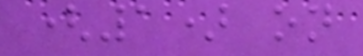(1) on
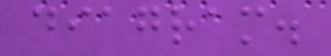diagram.
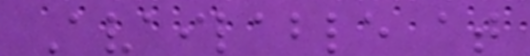Available at
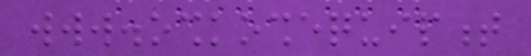www.oshkoshequipment
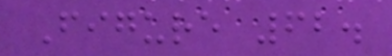Figure 62.
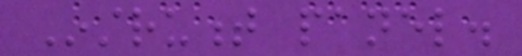Instrument panel.
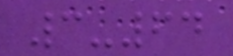3-64
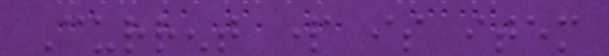Current part is item
